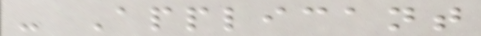- Applicant
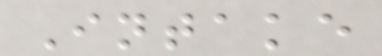Intake
